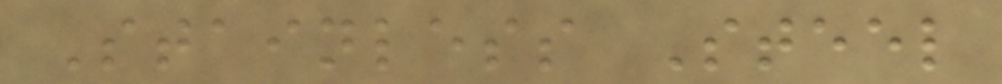Stainless Steel
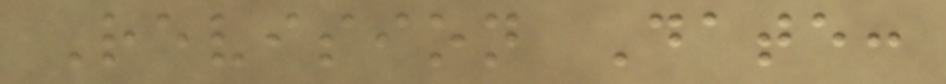Revision Date:
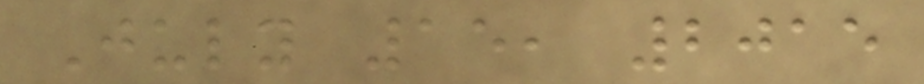July 15, 2015
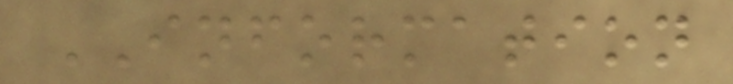INFORMATION
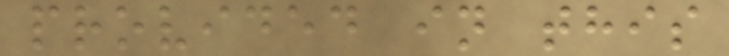provided in this
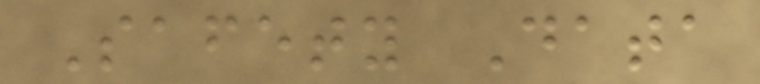Safety Data
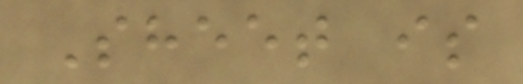Sheet is
